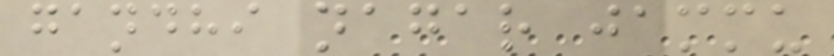gandhi nagar jammu
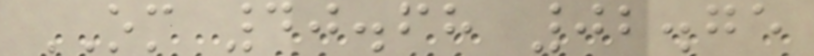OM 40.68 02.75
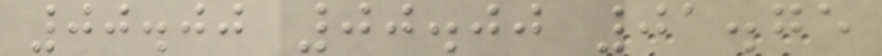00.00 00.00 01.75
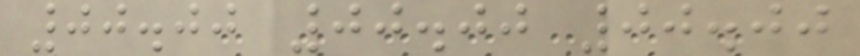00.00 00.00 00.00
